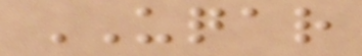UQAR
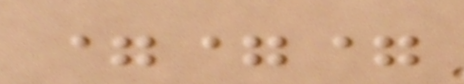===
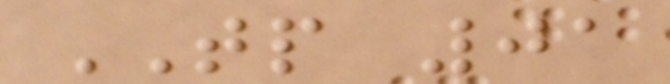TP 01
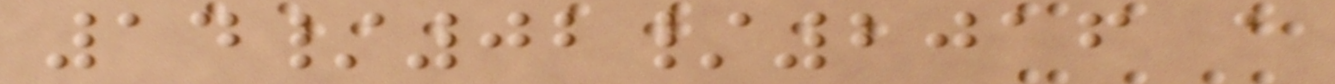14/02/2016 a
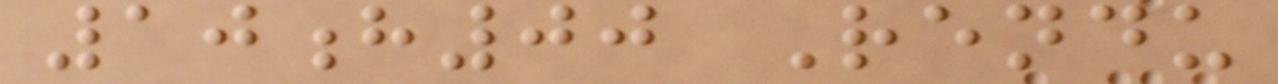10h00 Rendu
